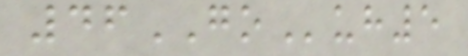46GOuh5
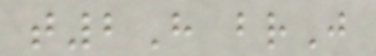t2H brJ
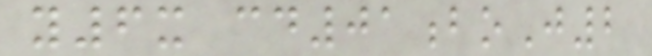y6x cd01boJ2
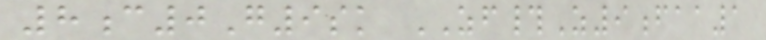8c0G9sk ZF#Z9faa1
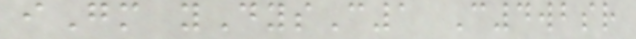iGm yDysC1 C4wbsr
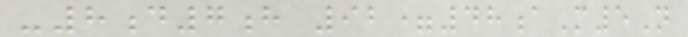-8d7h 92=48aM5N
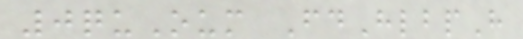0quOum FdHlbpH
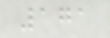171
